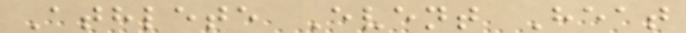Athlete Event Heat
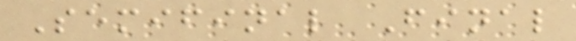Semifinal Final
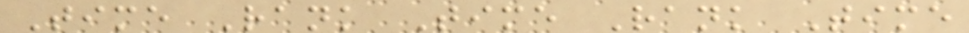Time Rank Time Rank Time
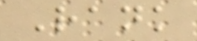Rank
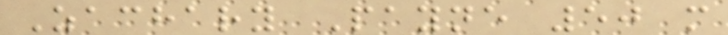Zachary Payne 50 m
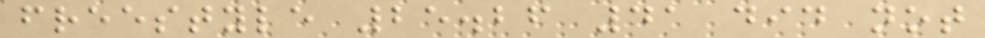freestyle 25.26 41 did not
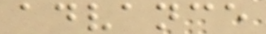advance
